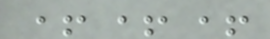+++
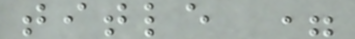title =
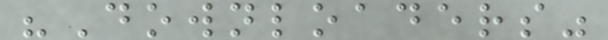"Downloaders"
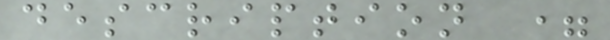description =
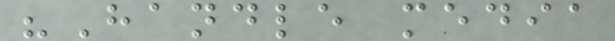"Handle media
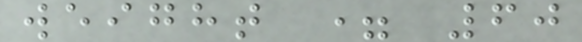weight = 60
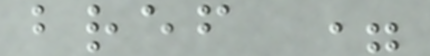bref =
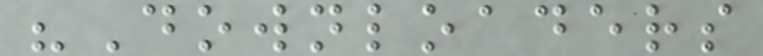"Downloaders
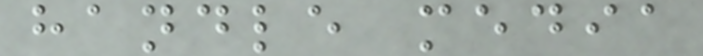handle media
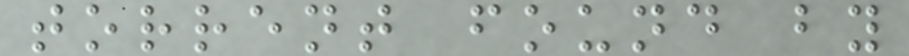torrent found by
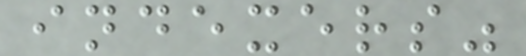indexers"
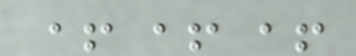+++
